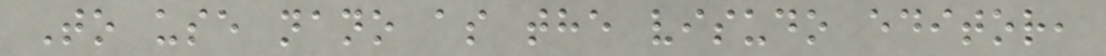To use nano as the visudo editor,
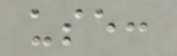use:
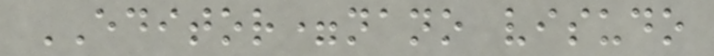EDITOR=nano visudo
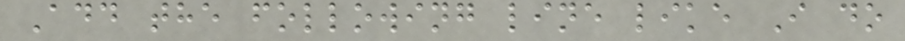Add the following line like I do
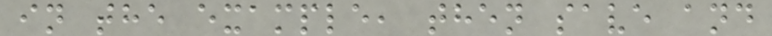in the example, then save and
